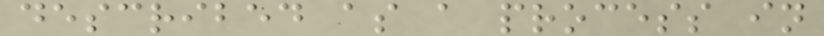described as a process in
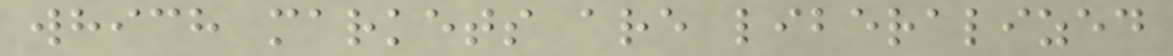which markets are liberalized
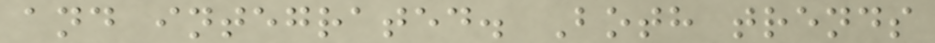and integrated. Both trends
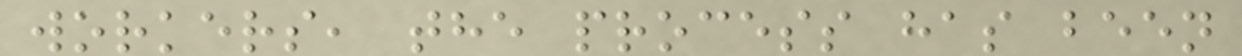workers, the process has been
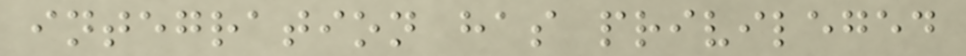integration has privileged
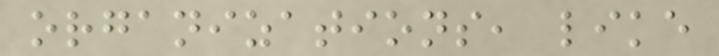organizations, like
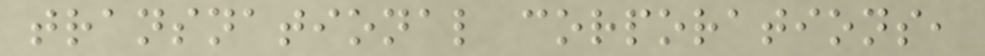transnational corporations,
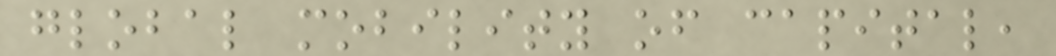global mobility of capital,
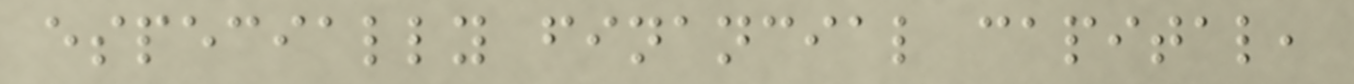especially financial capital,
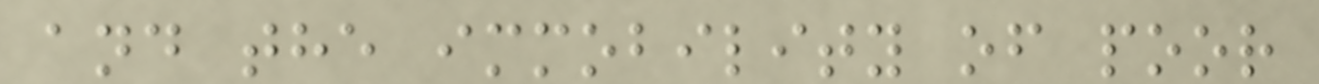and the immobility of poor
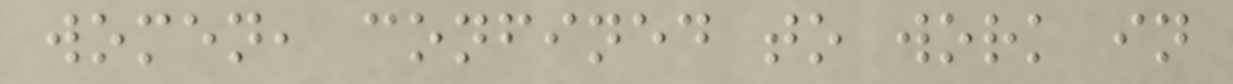women, confined to work in
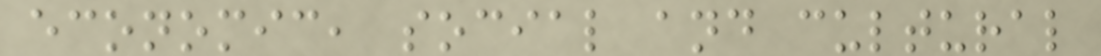economic, social and cultural
